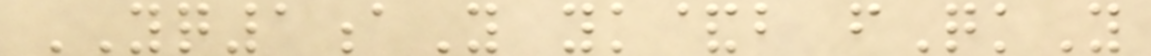YQ1aY yk&b fQkY
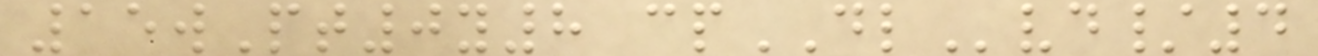15wPt0y8 cpDLvd/4
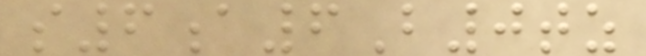s6a6B0tz
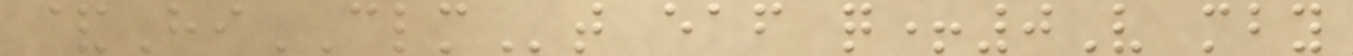&HiCLMt eaf q+0V mby
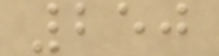250
